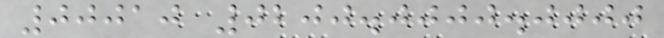00010 0200.0000.0000
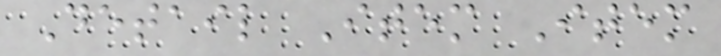Detail Item Item
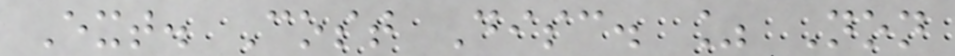Ext. Cost Disc. % Non
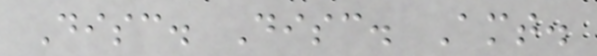Disc. Disc. Amt.
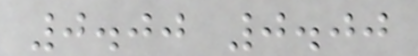0.00 0.00
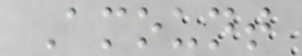Amount
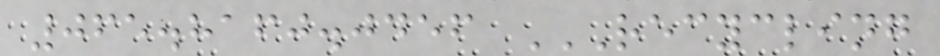065.8160.0456 RECYCLING
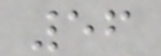56
